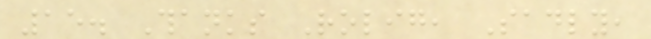15. Thanks Rolig, Sadly,
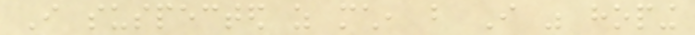I suspected as much, but I was hoping
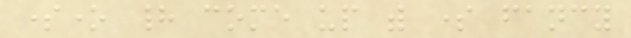someone had come up with some fancy
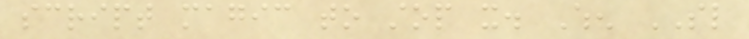script magic to stop it. When SL
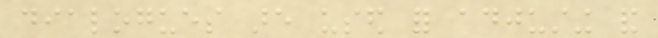dialogues are used for adjusting and
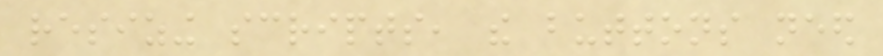resizing scripts, the buttons need
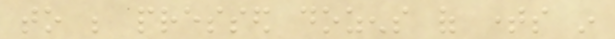to be pressed dozens of times in
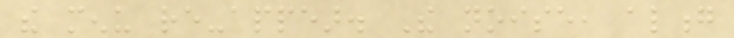the menu re-appear. The noise, along
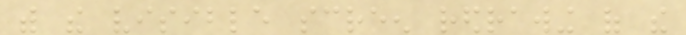with the visible screen redrawing of the
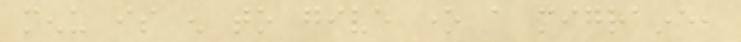menu is enough to give one a migraine,
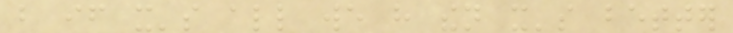but if it's all we have then it's better
